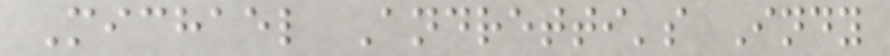Michael Andretti's Indy
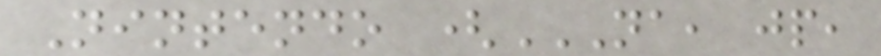Nintendo (NA, JP,
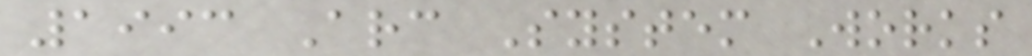1993 Arc System Works
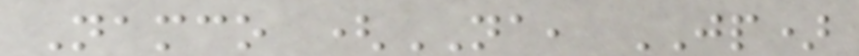Namco (NA, JP)
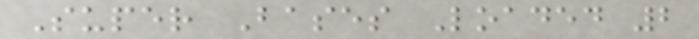Super Bases Loaded 2
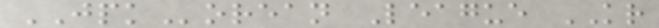JPKorean League KR
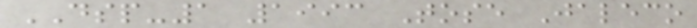DSP-1 1993 Tose Jaleco
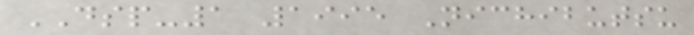DSP-1 1995 Nichibutsu
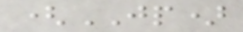(JP)
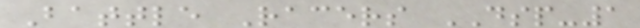Battle Racers DSP-1
